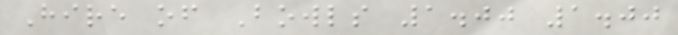Hire of Bowls 1.00 1.00
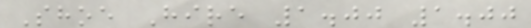Shoe Hire 1.00 1.00
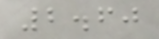2.60
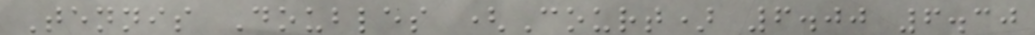Tennis Doubles (Court) 6.00 6.30
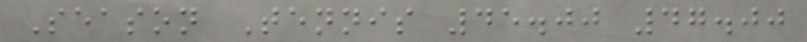Season Tennis 45.00 47.00
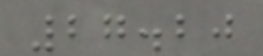27.20
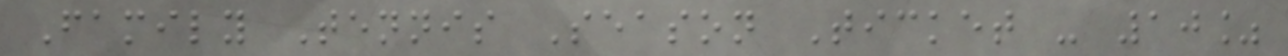Family Tennis Season Ticket - 10%
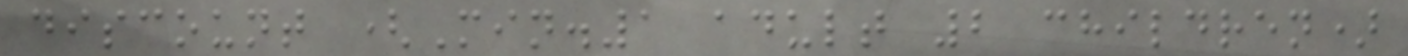discount (Min.1 adult 2 children)
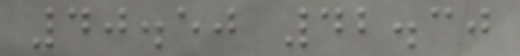40.50 42.30
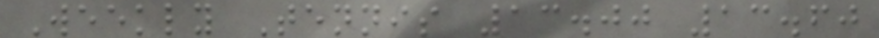Weekly Tennis 13.00 13.60
